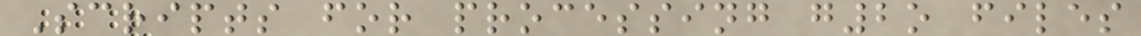Scripts for processing g2o files
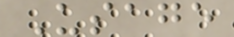Usage
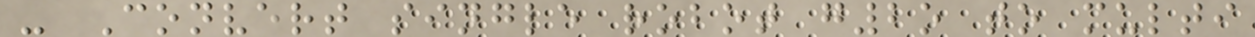- Convert single robot g2o to multi
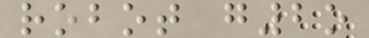robot g2o
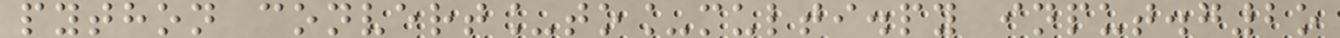python convert_to_multi.py input.g2o
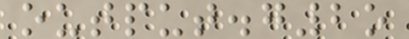output.g2o
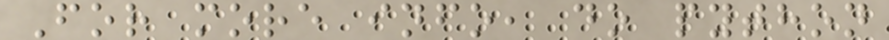For more info, do python
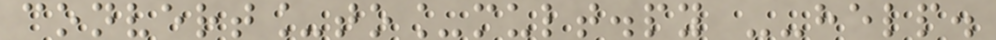convert_to_mult.py --help.
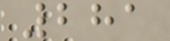281
